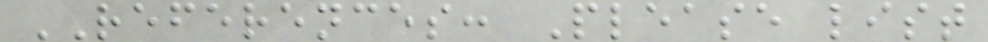REFERENCES: Please list
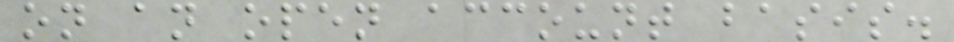on an open account basis.
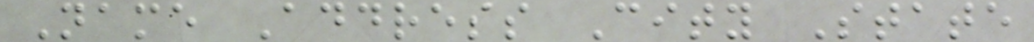Name Address City State
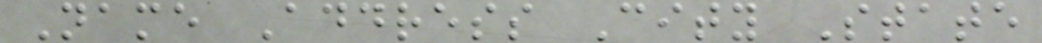Name Address City State
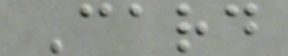Card
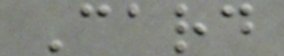Card
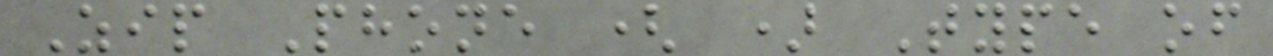Zip Phone ( ) Type of
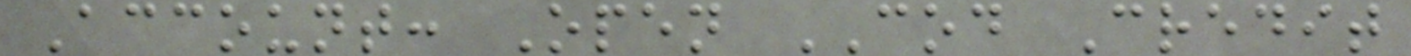Account: Open COD Credit
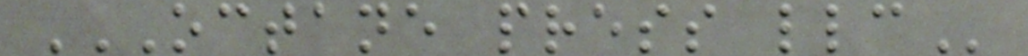OCTANE PRESS LLC
